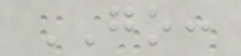GO:
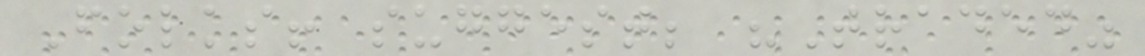Folks! suggest; "Traded"
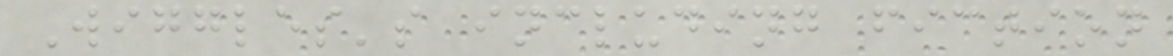Wiggles's including fiction
